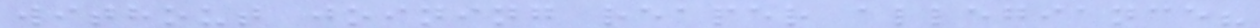without joining reaper allegiance?
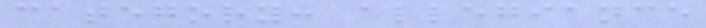category: allegiance
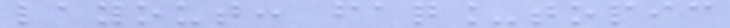layout: faq_topic
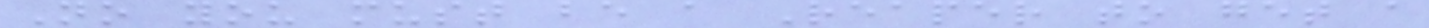No you must be a Reaper to get a
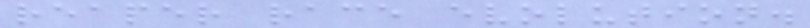reaper race evolution.
